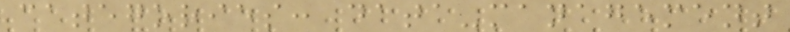categories: data-management
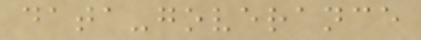data-goverance
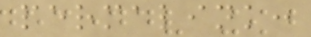permalink:
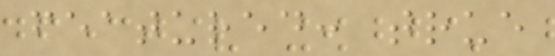featured: true
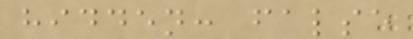hidden: false
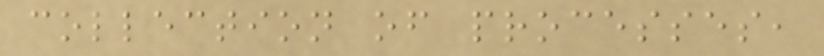collection of processes,
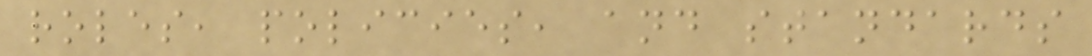roles, policies, and standards
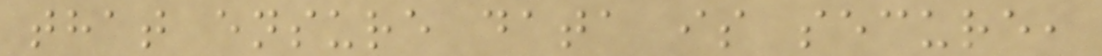that ensure data is secure,
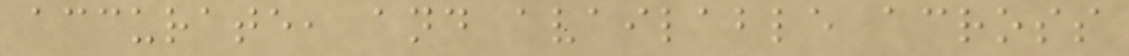accurate, and available across
